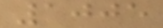1005
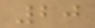20
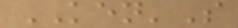KEN'S
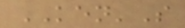KEN'S
